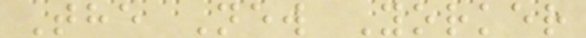The New Yorker
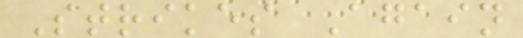Strikes Again
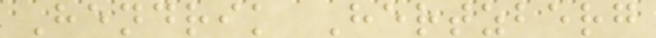Hendrik Hertzberg
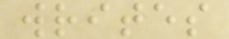writes
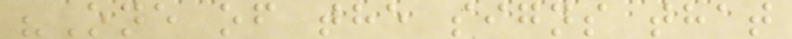"One of the signs that
